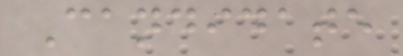Candidate
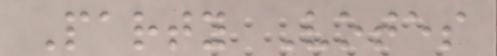Party Votes
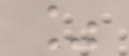%
